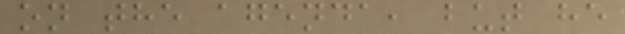on the agenda, but he
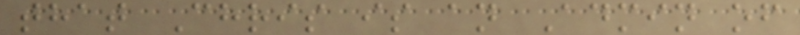that Chris is an Admin of
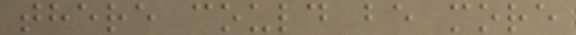there could be more
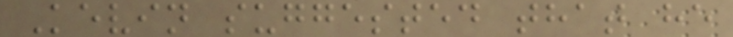Kevin suggested that he
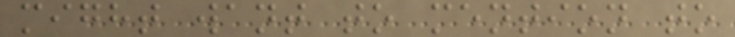might want to mention to
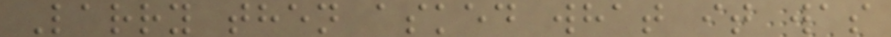Larry then asked what it was
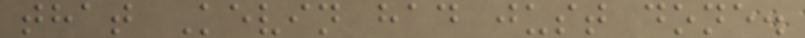that Kevin had just done.
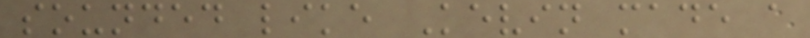sounded like Kevin made a
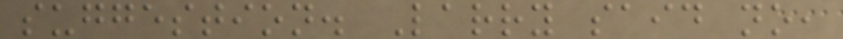suggestion. Larry said no,
